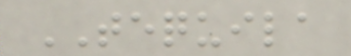TEQUILA
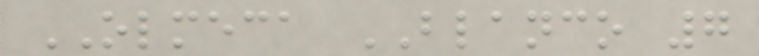OLMECA BLANCO 7
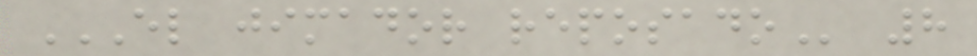EL JIMADOR REPOSADO 8
